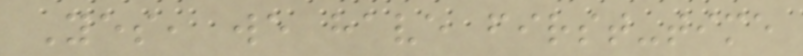Yes, we have first-time
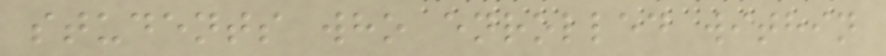students who enrolled within
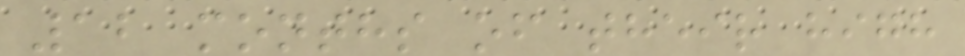12 months of their high
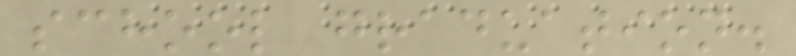school graduation.
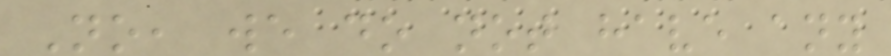No, we do not have any
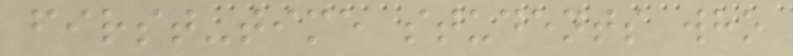first-time students who
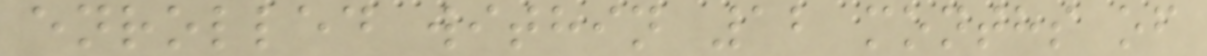enrolled within 12 months of
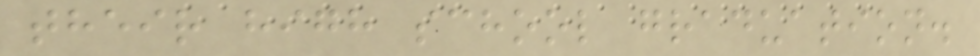their high school graduation.
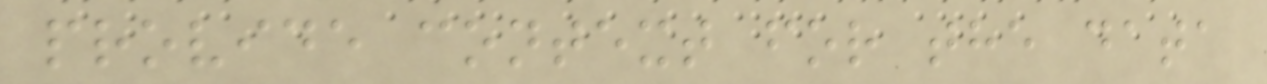provide context for the data
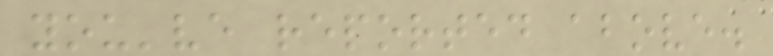you've reported above.
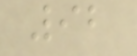92
